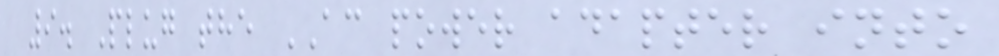9. Plug the AC power adapter into
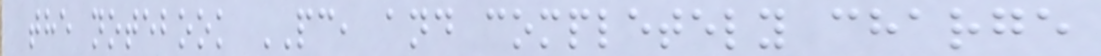the notebook PC, and completely charge
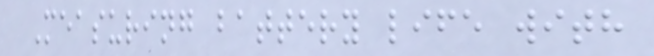Measuring battery life with
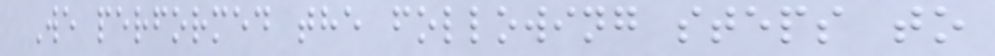We performed the following steps to
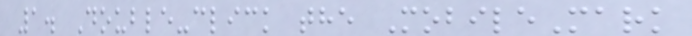1. Double-click the MobileMark
